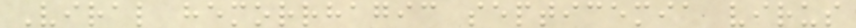Viral hemorrhagic septicemia virus
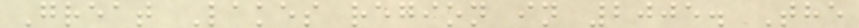Great Lakes region in 2005. The
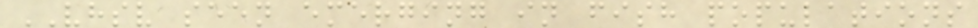VHSV seen emerging in fish populations
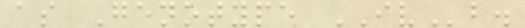as Genotype IVb.
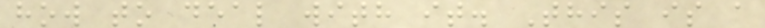how to deal with it. This is a
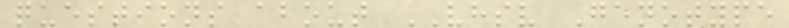questions about VHSV Genotype
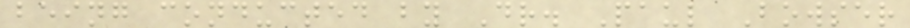being conducted by Dr. Paul Bowser
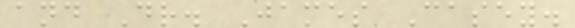and Dr. James Casey.
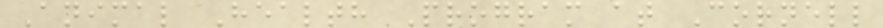Animal Health Program at Cornell
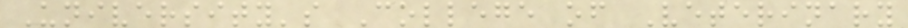University's College of Veterinary
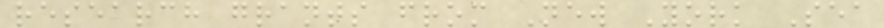research grants from New York Sea
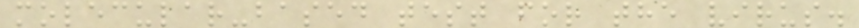molecular-based test for the virus.
